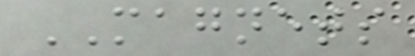MAGNETS
